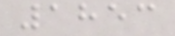1853
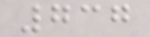737
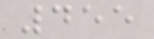455
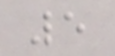5
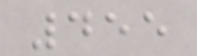455
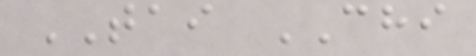TAI CHI
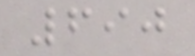690
